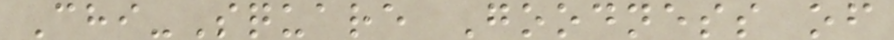Chi-Square Goodness of
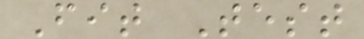Fit Test
